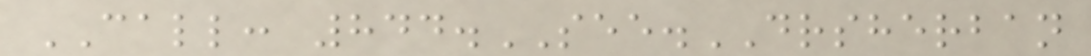CALL: 844.SEE.DRSHERBAN
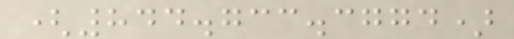(844.733.3774)
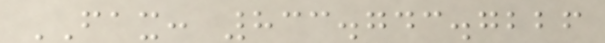FAX: 833.743.7226
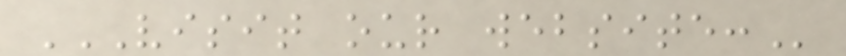VISIT OUR WEBSITE:
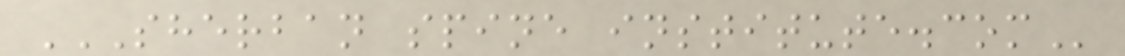SHERBAN SPINE INSTITUTE.COM
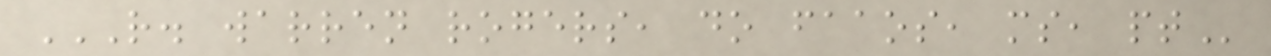R. WARREN ROGERS, DO FAAOS, MS, PT
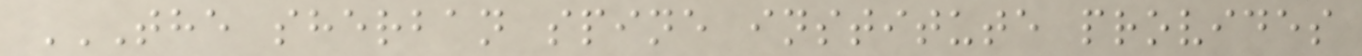THE SHERBAN SPINE INSTITUTE PROVIDES
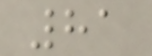81
